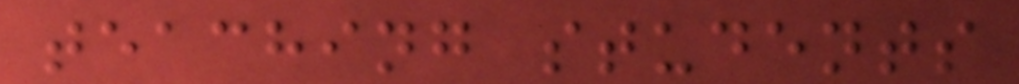teaching students
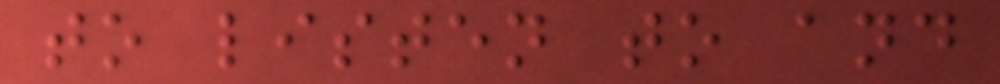to listen to and
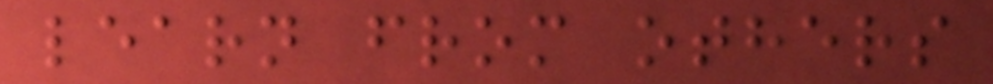learn from others
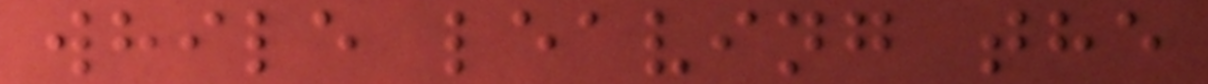while leaving the
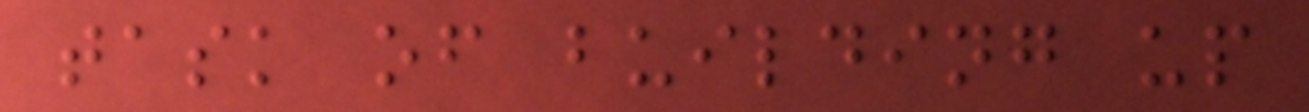task of building up
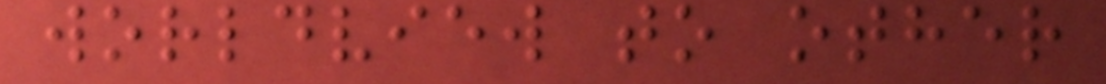worldview to other
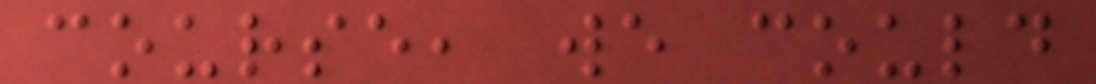course, we could
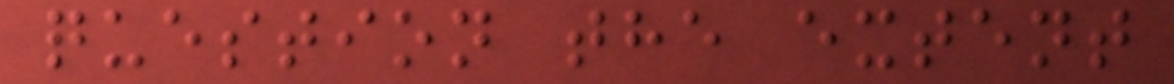question the extent
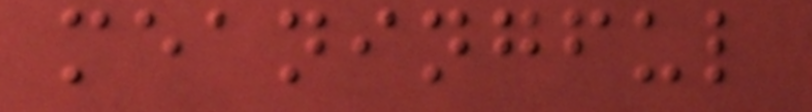meaningful
